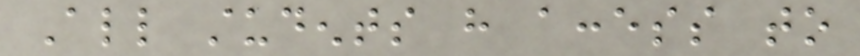All students have access to
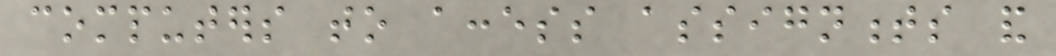computers to access assignments and
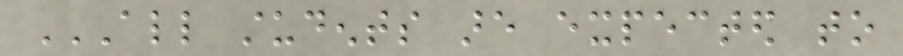ALL STUDENTS ARE EXPECTED TO
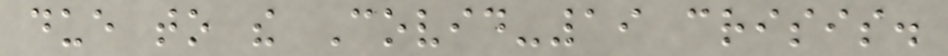due to the Covid-19 crisis.
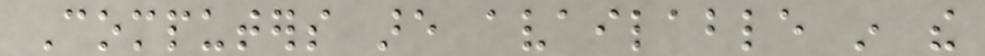Computers are available in the
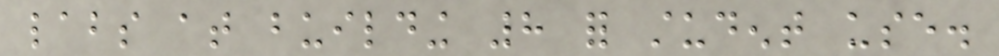labs at building 8 for student use.
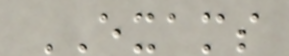EXAMS
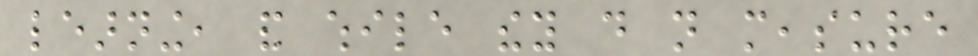learning, and while they do not measure
